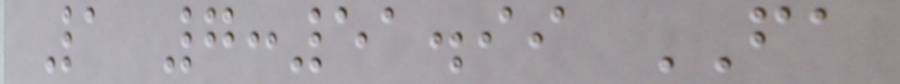1 7:51.99 FA
